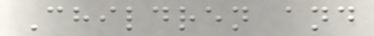Children and
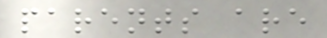parents are
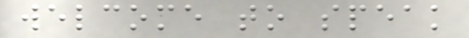welcome to speak
